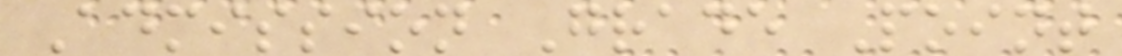Admission Grade Point
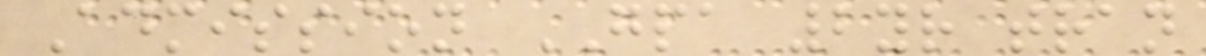Admission GPA 2yr tran
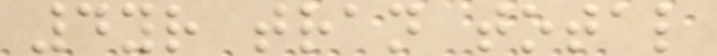4yr tran total
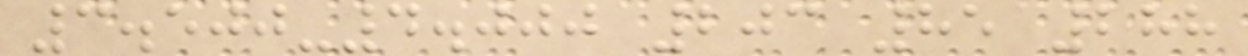3.500-4.000 203 85 288
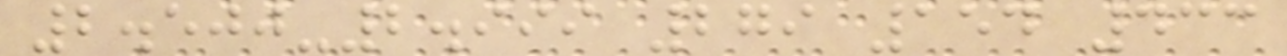2.500-2.999 279 154 433
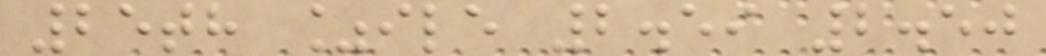25th %ile 2.59 2.50
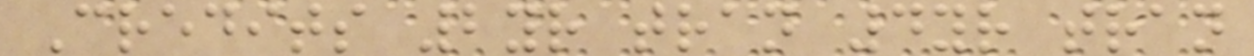Credits 2yr tran 4yr tran
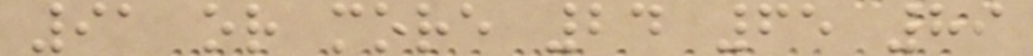91 or more 24 65 89
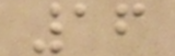16
